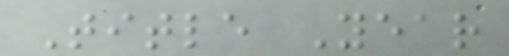Title Year
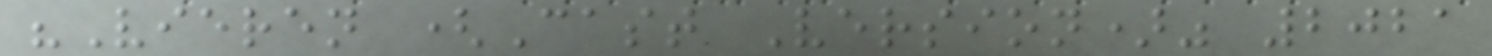"Vieren (Cast Version)" 2021
